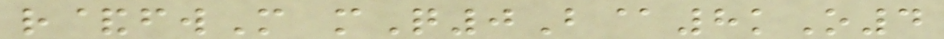r&fwM mQ0B@8kO4
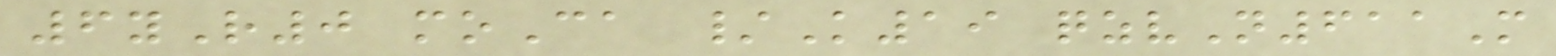6yR0 moCa /K19 qzvN611M
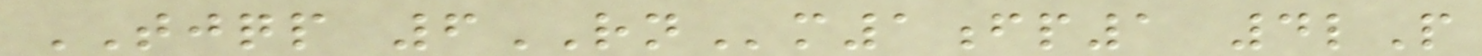TJQP 6RNm1fp1 4lP
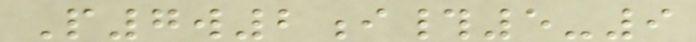P7w2i#5-9
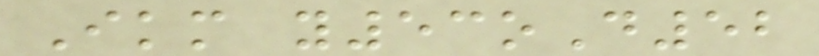Ikm y53oD52
